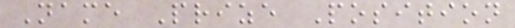Name Prize Position
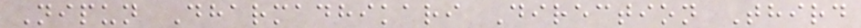Nipun Dharmadhikari Direction Third
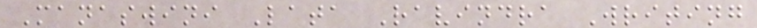Manaswini Lata Ravindra Writing
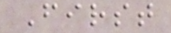First
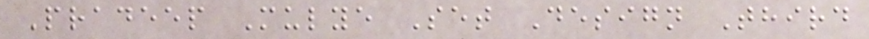Pradeep Mulye Set Design Third
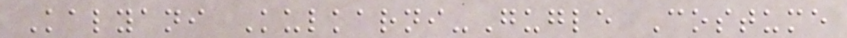Kalyani Kulkarni-Gugle Costume
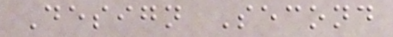Design Second
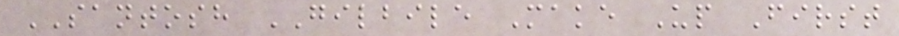SANTOSH GILBILE Make Up First
